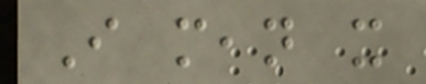I mean it
